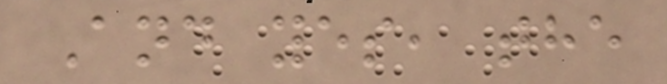And yes, the
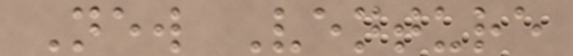New Venture
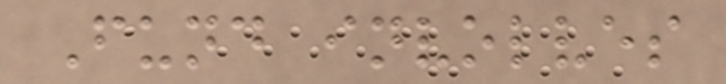Fund involves
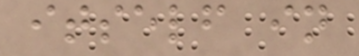itself in
